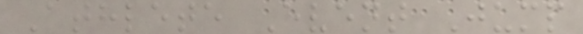Athlete Event Jump
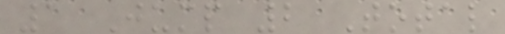1 Jump 2 Total
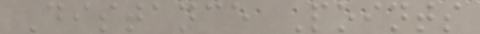Distance Points
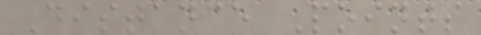Distance Points
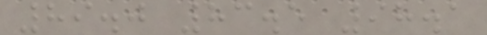89.0 83.5 98.1
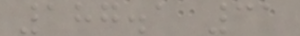187.1 31
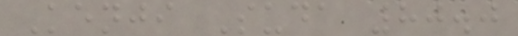Kenji Suda 80.0
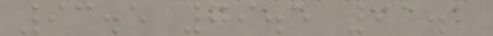93.5 79.5 91.2
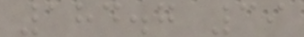184.7 39
